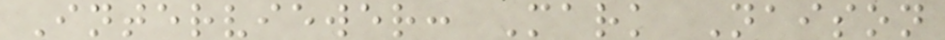Interviewer: Mark Naison
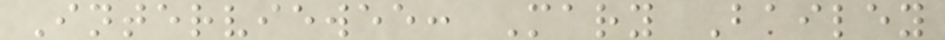Interviewee: Mary Bailey
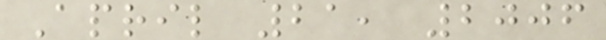April 21, 2006
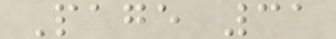Page 31
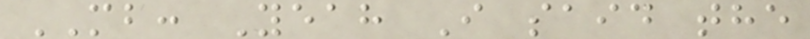MB: Yeah I said the
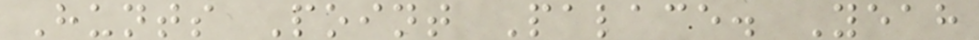Hunts Point Palace. Yeah
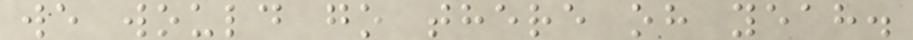we would go there oh yeah.
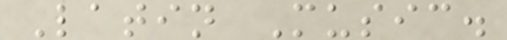Latin Music.
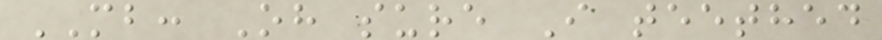MB: Oh sure I teethed
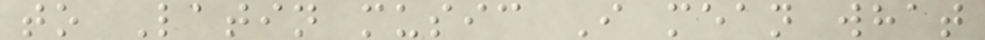to Latin music I mean what
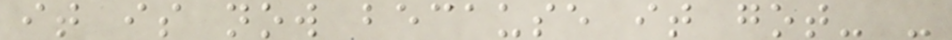it is now because it got- -
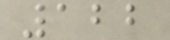122
